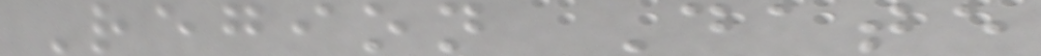Region Date
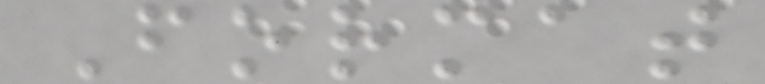Format
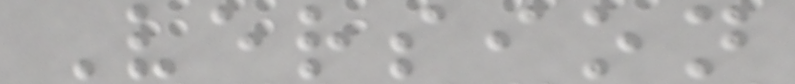Version
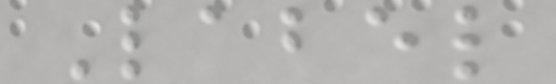Label
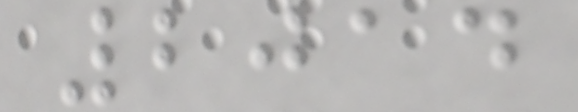2014
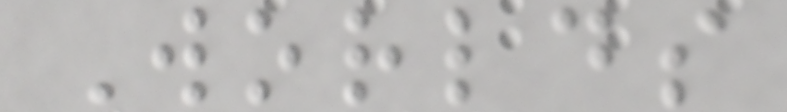Worlds
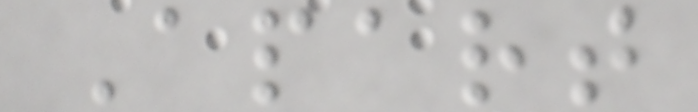Apart
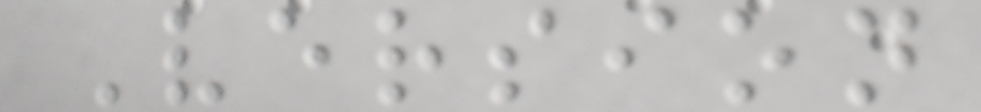Version
